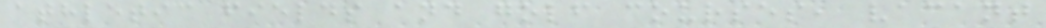athletic fields and golf courses, vacant
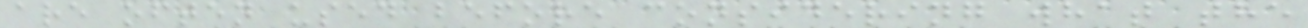are often used before considering what the
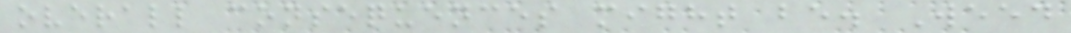overall consequences might be. Weed
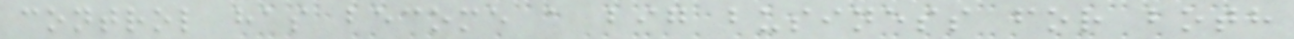control has become a big business for both
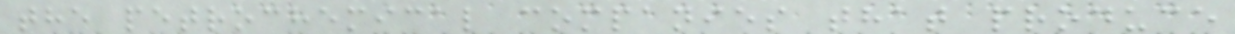the petrochemical companies that produce
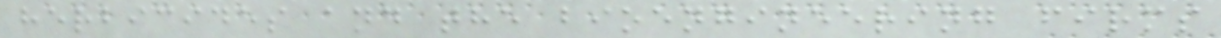herbicides and the bioengineering firms
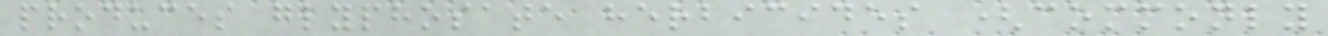produces glyphosate herbicides (commonly
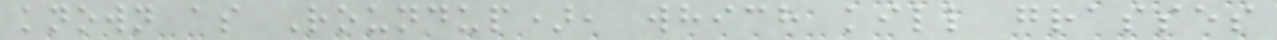known as Roundup), which kill grasses
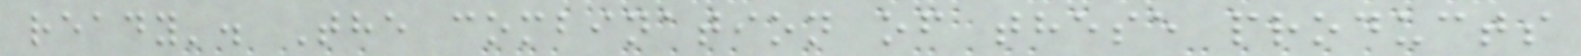ready'. The combination of these products
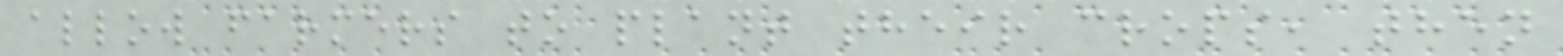allow farmers to plant their crops, then
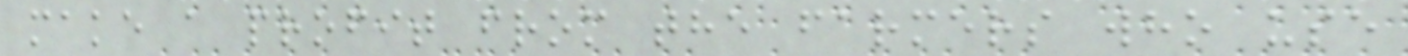make a profit from the farmers who use
